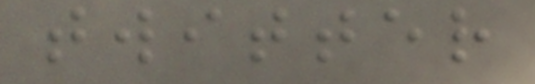twitter
